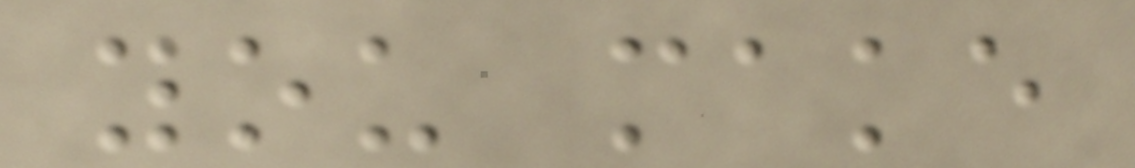you make
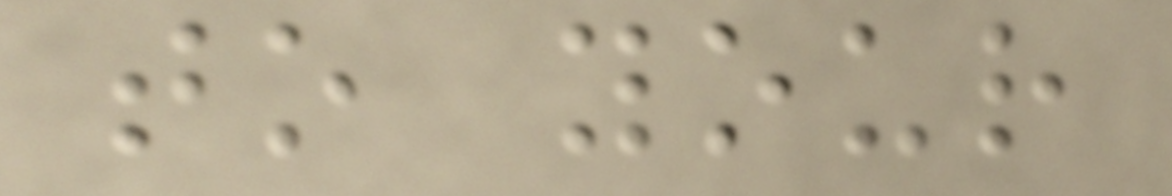to your
